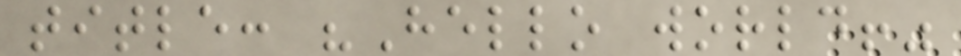title: "Hello world!"
